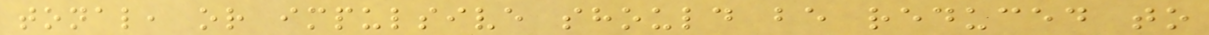tonal, or impulsive should be reduced to
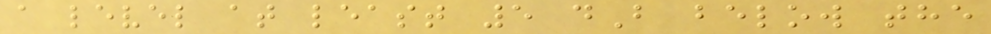a level at least 5 dB below the
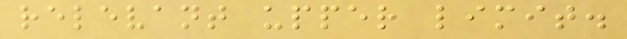relevant upper limit.
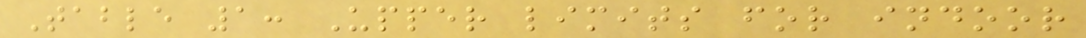Table 1: Upper limits for indoor
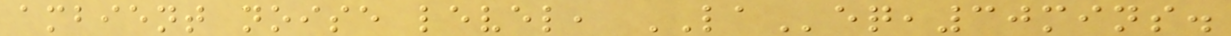ambient noise level, LAeq,30mins.
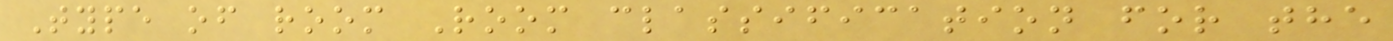Type of room Room classification for the
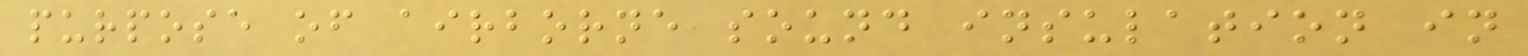purpose of airborne sound insulation in
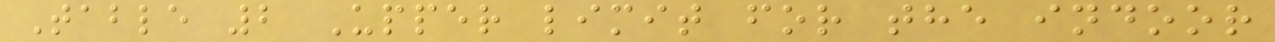Table 2 Upper limit for the indoor
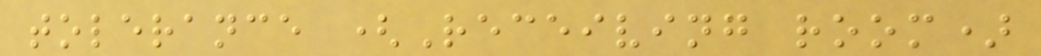tolerance (Receiving room)
